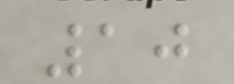10
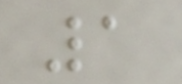1
